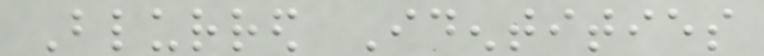Blurred Identities
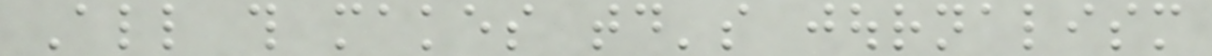All this makes today's journalism
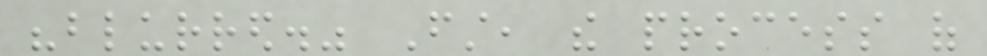"blurred." First, the process of
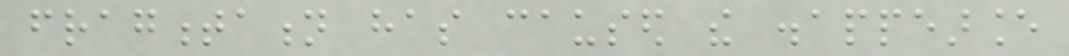fragmentation has caused the disappearance
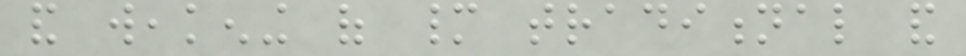and weakening of many traditional and
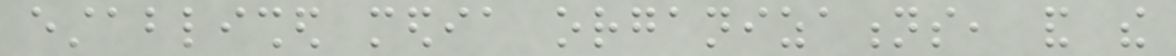established media organizations, and the
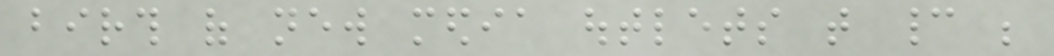birth of new media outlets that cannot be
